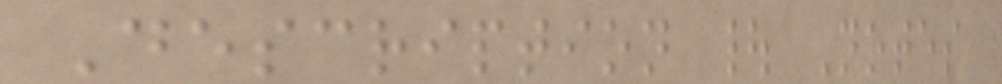Description | Notes
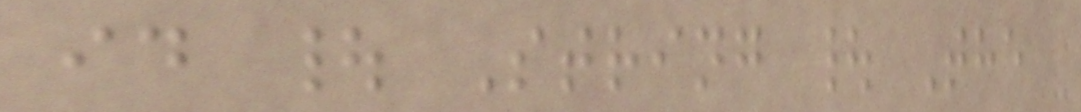id | String | The
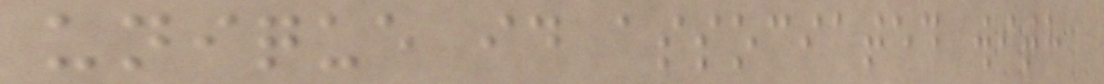unique id associated with
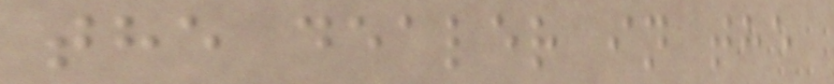the dealer in the
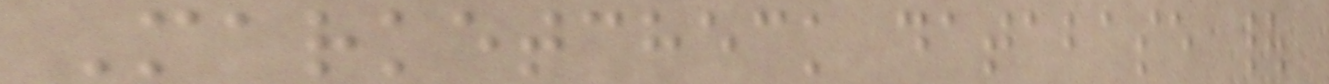Marketcheck database |
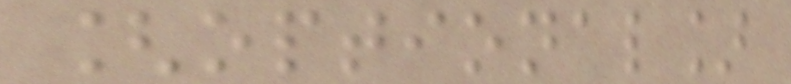[optional]
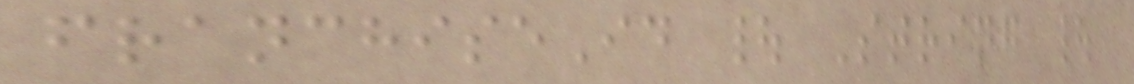franchiseId | String |
